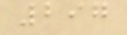297
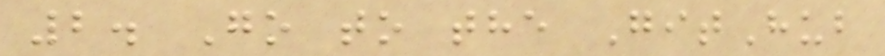2. Go to the GitHub
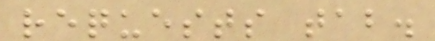requests tab.
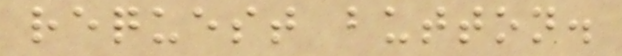request button.
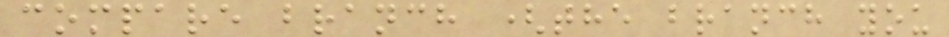compare branch (the branch you
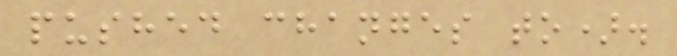pushed changes to).
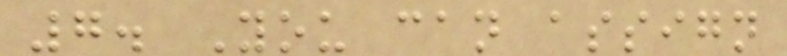7. You can assign
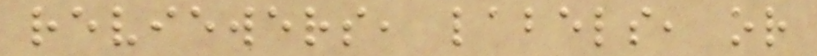reviewers, labels, or
